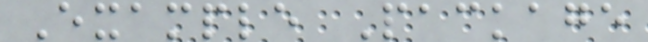Example Package
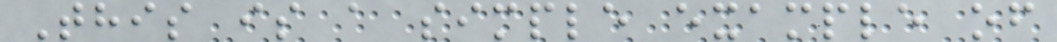This is a simple example of
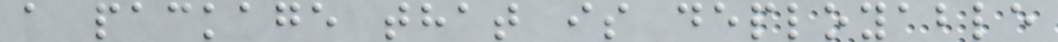a package that is deployable
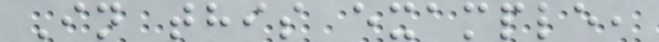In this example,
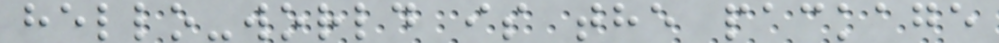hello-world is the package
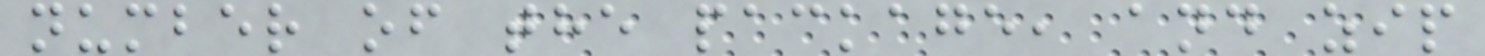number of the package, and zip
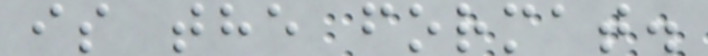is the format.
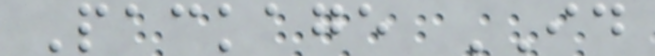Package ID
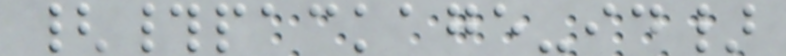{#package-id}
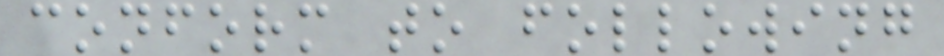conform to following
